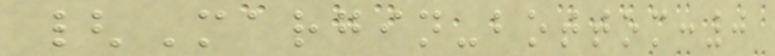{Margin-bottom:0
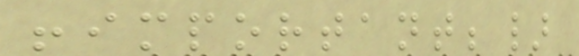!important;}
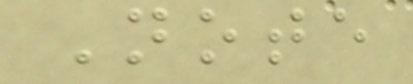Note
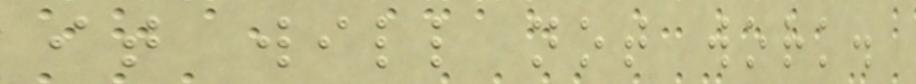it will not work.
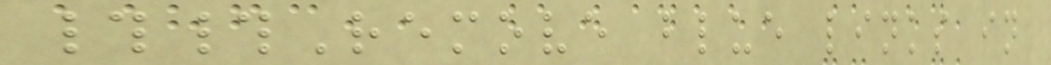##Remove blue links in
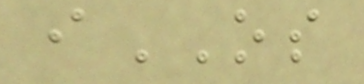iOS
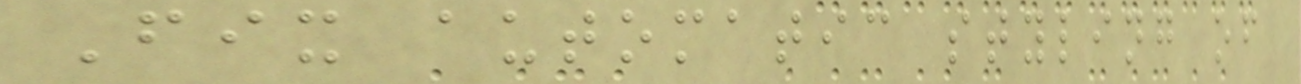Fix automatic styling of
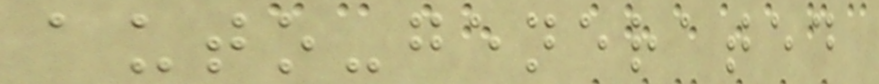auto-generated
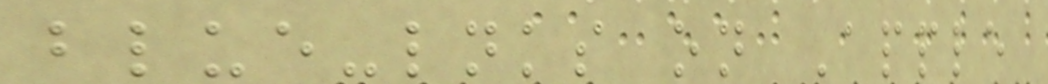blue-lnks on Apple
